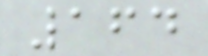164
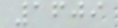1609
